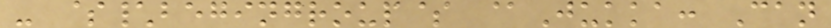- $\begingroup$ @Jukka: Can
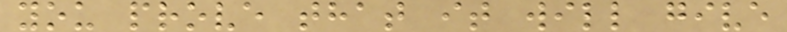you prove that it will give
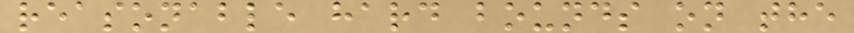reasonable hard bounds on the
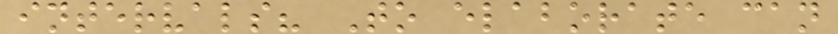intervals? To elaborate can
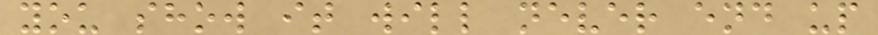you show it will never end up
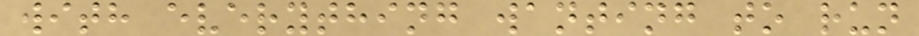with everything wanting to run
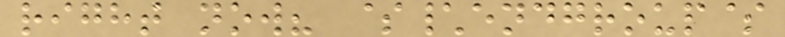right now? $\endgroup$
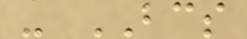- BCS
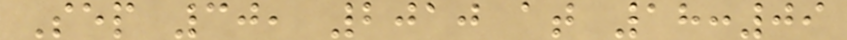Sep 30, 2010 at 18:09
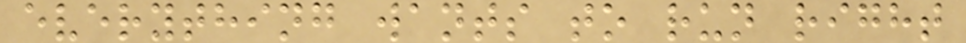everything wants to run right
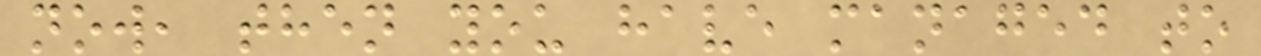now, then you have managed to
